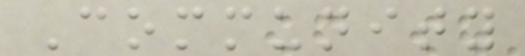Community
